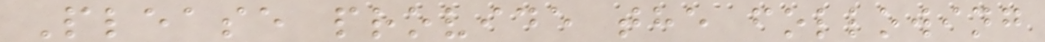Please provide the following
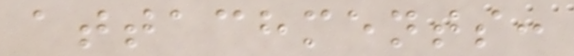attachments:
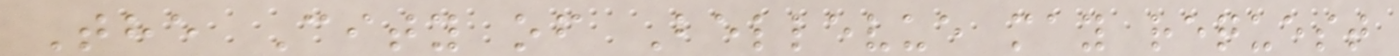The City of Bellevue may request
